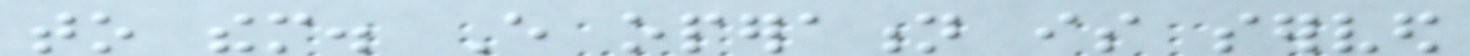to them. Every operation is served
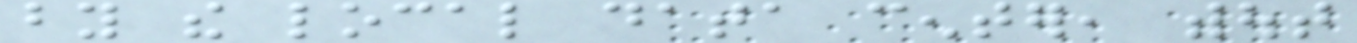by the local data center, without
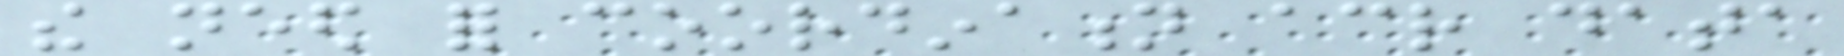the need for coordination across data
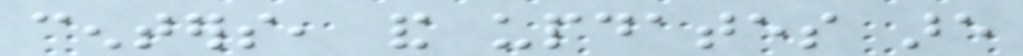centers, and updates are
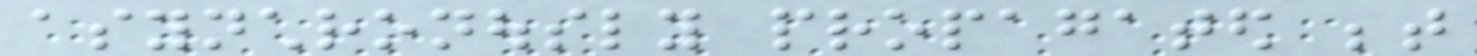asynchronously propagated between
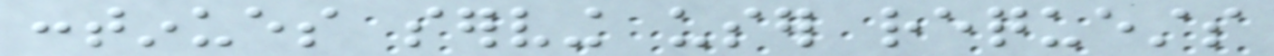continues serving user requests
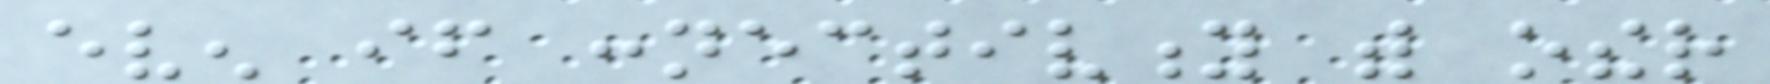even if connectivity with other
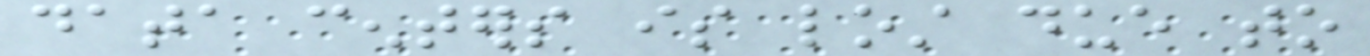data centers is lost due to
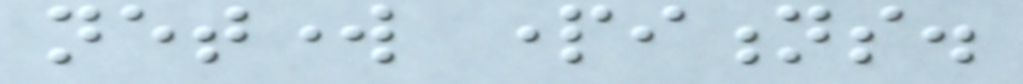network partitions.
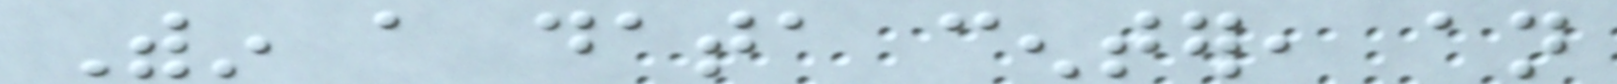Within a data center, an
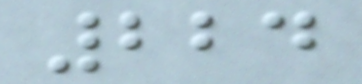224
